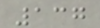137
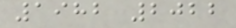1982 2022
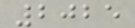2025
